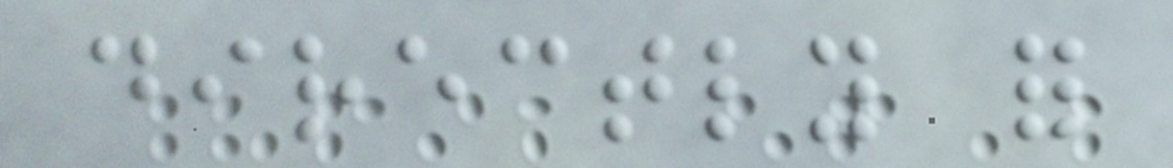directly for
